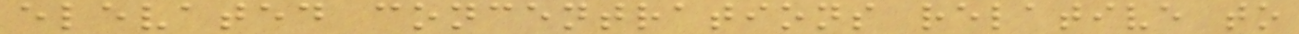elevated concentrations relative to
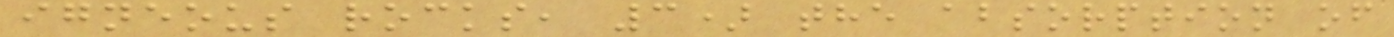igneous rocks, 3) the absorption of
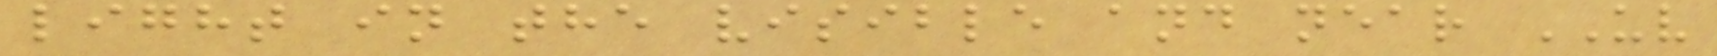light in the visible and near UV
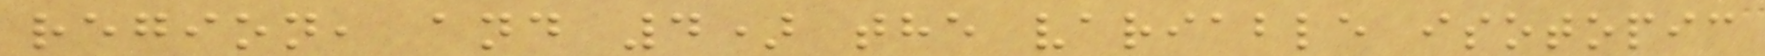region, and 4) the variable isotopic
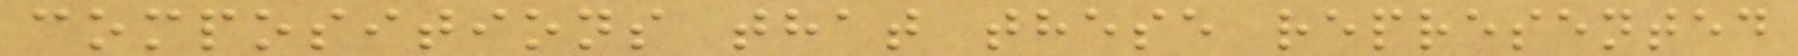compositions that these represented
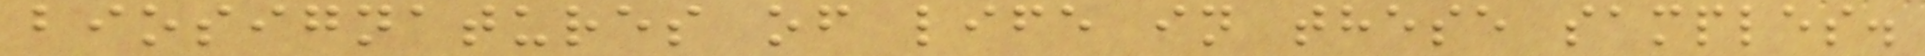biosignatures of life in these samples.
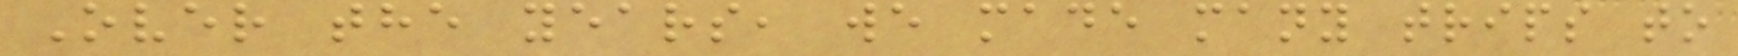Over the years, we made many trips to
